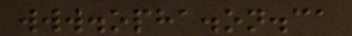www.opha.on.ca
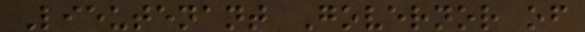Lieutenant Governor of
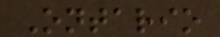Ontario
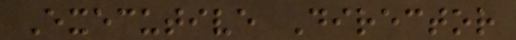Executive Director
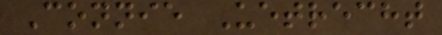Connie Uetrecht
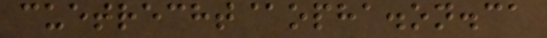cuetrecht@opha.on.ca
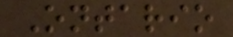Ontario
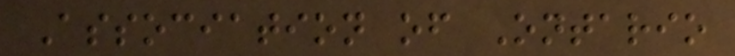Association of Ontario
